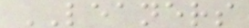LEANERS
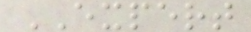EXPERT
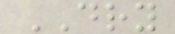DRY
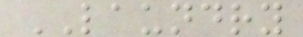LAUNDRY
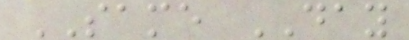SAME DAY
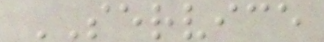SERVICE
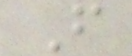F
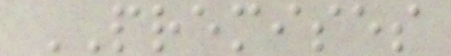PREMISES
